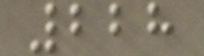228
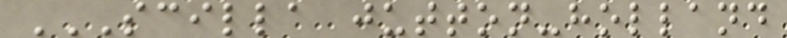SCILLA JUTTON-HOLLAND
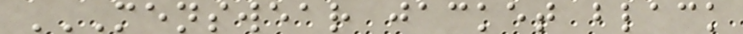MENSWEAR JACKET BLACK
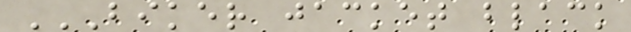BIKER JACKET BLACK
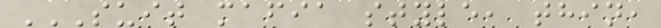SUIT MAFIA STYLE, THIN,
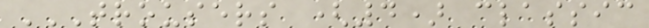TROUSERS (4) CLASSIC
